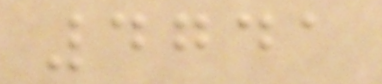4741
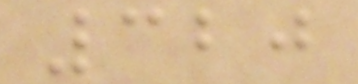320
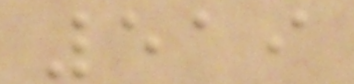519
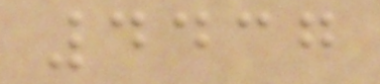4437
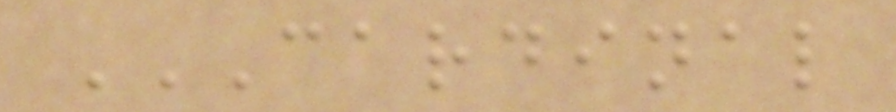CARDINAL
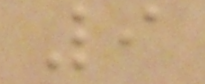9
